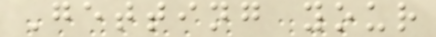Getting your
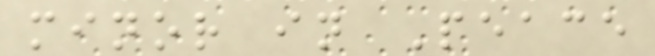minor in Peace
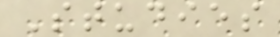Studies
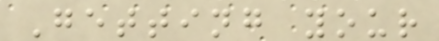Getting your
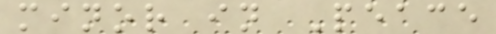minor in Peace
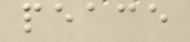peace
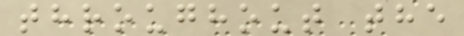throughout the
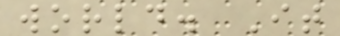world. It
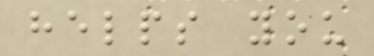helps you
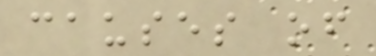causes of
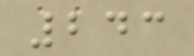243
